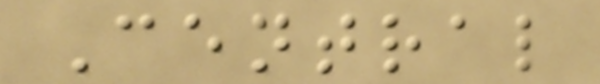Central
